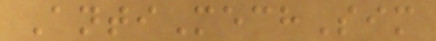AntiMechSim
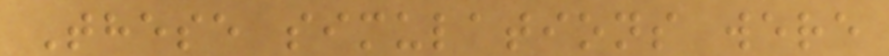These simulations were
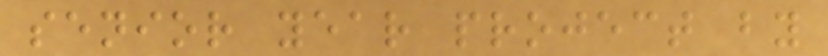senior year project by
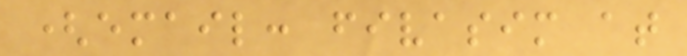(email: fivasim at
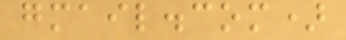gmail.com)
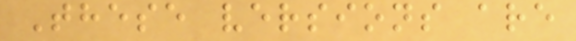These versions are
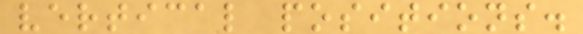vertical positions.
